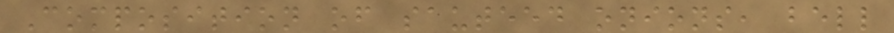Composition of sauteed onions, bell
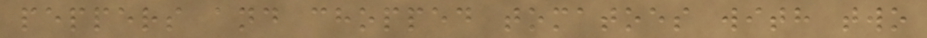peppers and chopped tomatoes with two
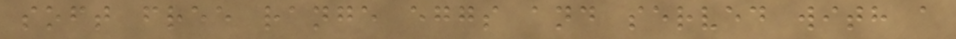soft free range eggs and served with a
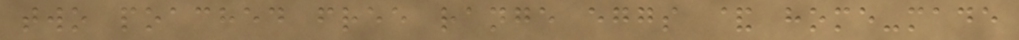two poached free range eggs & home-made
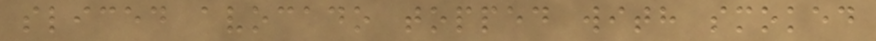sliced avocado topped with smoked
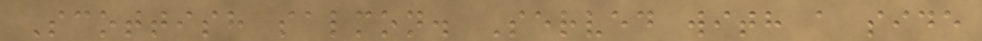Scottish salmon. Served with a side
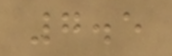7.5
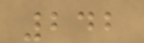242
